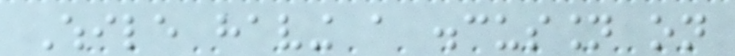While having a discussion on
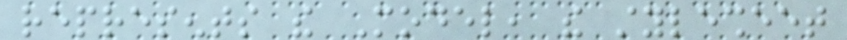represents the Model, the stylesheet
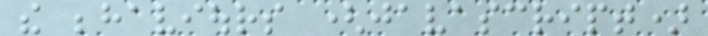the behaviours (javascript)
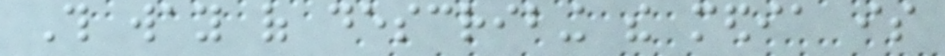This way of describing the media is
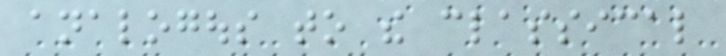analogous to the classical
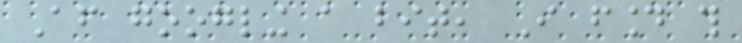After googling a bit, I found this
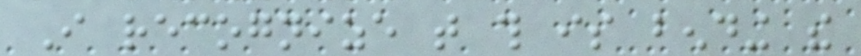I recognize that this is bending the
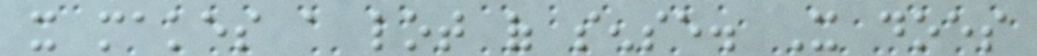it makes a lot of sense. It does
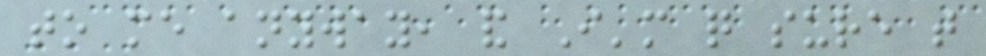to me anyway, and I'm quite sure that
